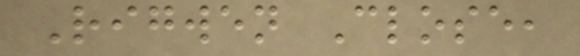Rigwen Close,
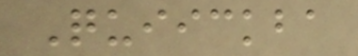Quiickba
